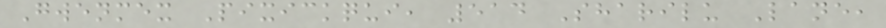Gwenmex Pixickqui, 514 Sharilu Lane,
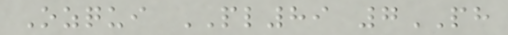Ozqui PL89 7PH
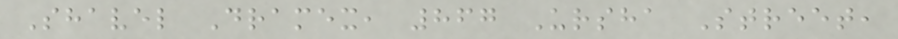Shavel Dramex, 867 Ursha Street,
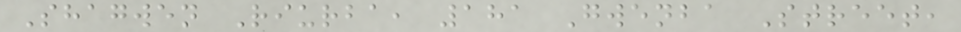Shagwen Riurba, 181 Gwenba Street,
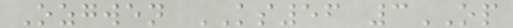Ozgwen KS56 3OP
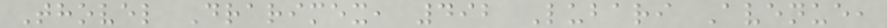Thovel Drarimex, 492 Lubari Avenue,
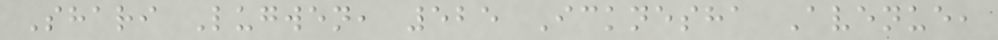Shari Lugwen, 525 Icknesha Avenue,
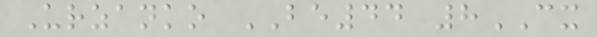Urzanko BE44 8CX
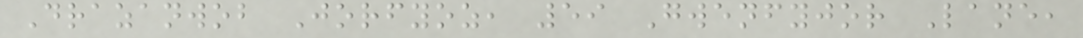Drazanwob Jorfyoz, 59 Gwenfyjor Lane,
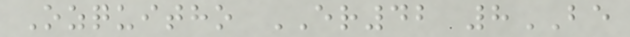Ozquitho ER42 8BE
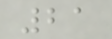21
